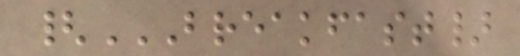{BREAKFAST}
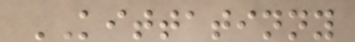KITTATINNY
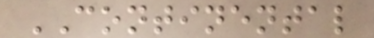CONTINENTAL
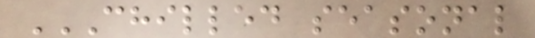CHILLED SEASONAL
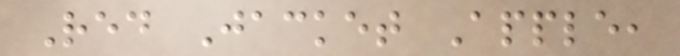Red Jacket Apple,
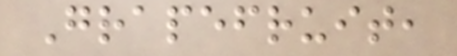Grapefruit,
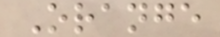Orange
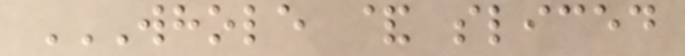WHOLE & SLICED
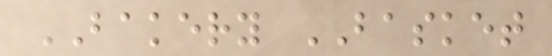BAKERY BASKET
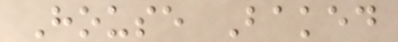House Baked
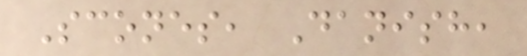Scones, Danish,
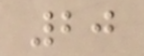20
